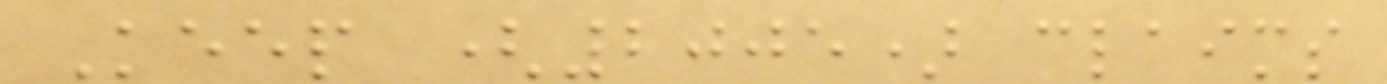Keep (2005) claims
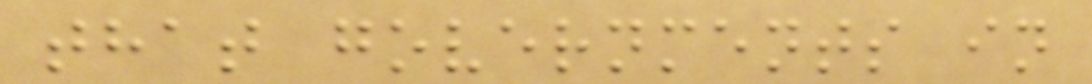that governments in
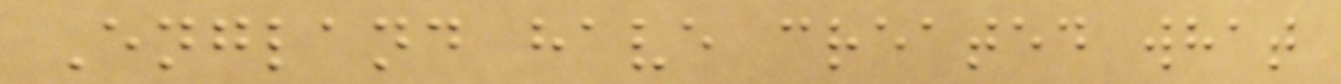England have created what
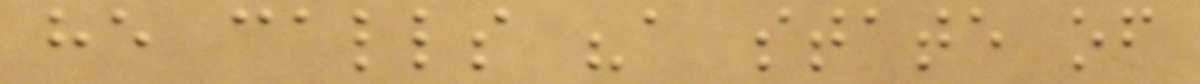he calls "a state of
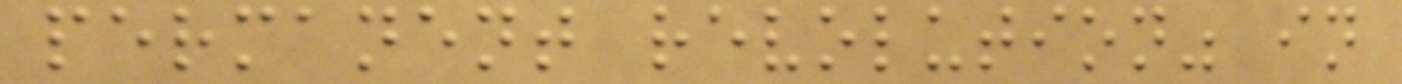permanent revolution" in
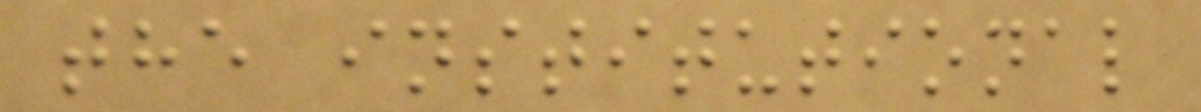the institutional
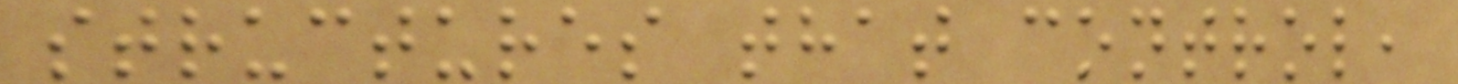structures that control,
